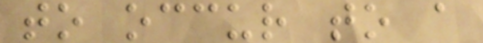to occur to a
